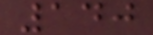140
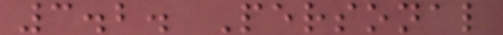3.2. Personal
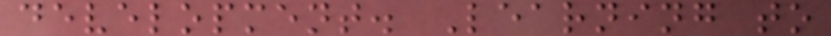development. Learning to
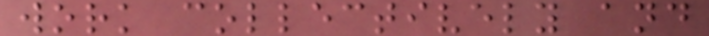work collectively and
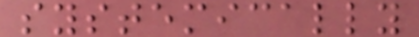systemically
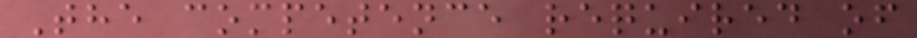The competence required of
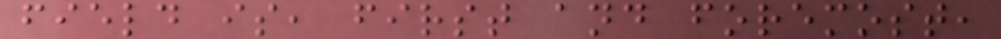field is, first and foremost,
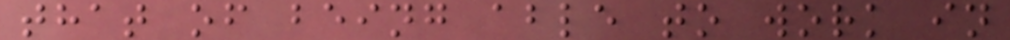that of being able to work in
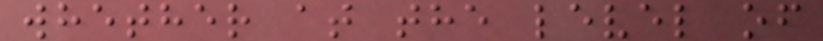whether at the level of
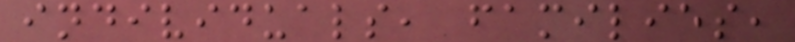individuals, families,
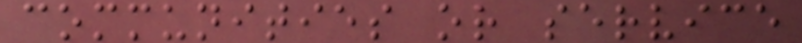communities or service
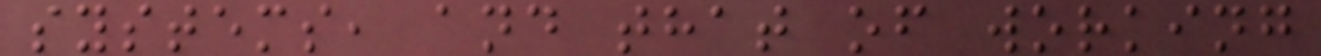systems, and that of working
